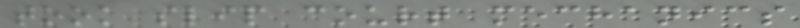took slip court mechanics
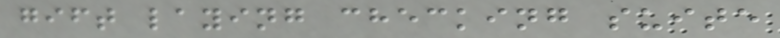gift laying checking suite
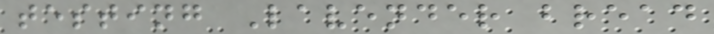testing Lavender bread
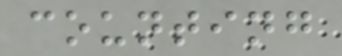counting
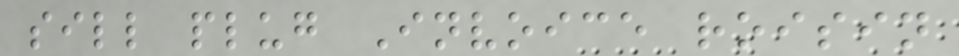sill plug Invoice roisin
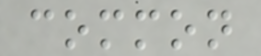common
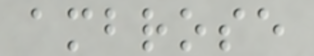ambrose
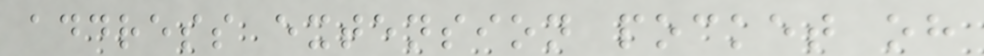address extension pocket oh
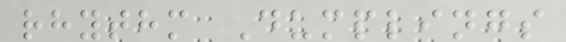rhythm Dumplings
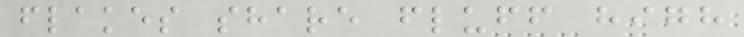flakes share fluff high
